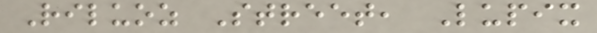Riluoz Street, Lupix
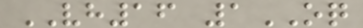VH16 1OQ
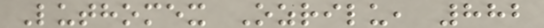Luthomex Ozrilu, 882
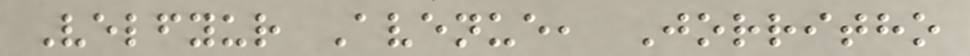Velfyur Avenue, Jorritho
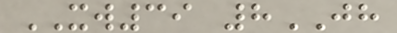XW39 8JH
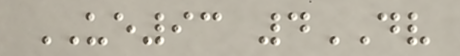UE93 4DV
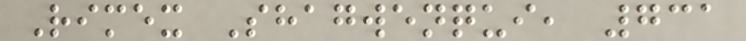Rimex Shagwenqui, 731
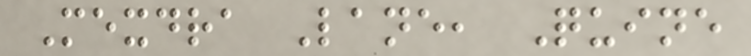Mexdra Lane, Quine
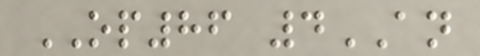OP86 4AN
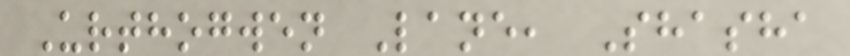Urthogwen Lane, Shasha
